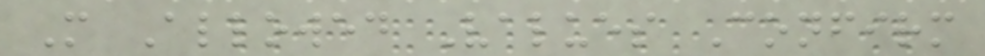M Allowed Values Confirm
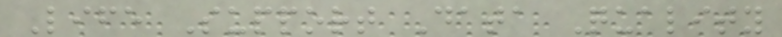Life Support Data Quality
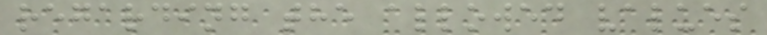regarding the allowed values
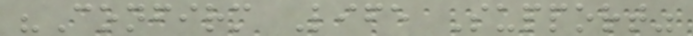"Confirm Life Support"
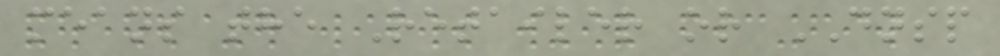means the Retailer or DNSP
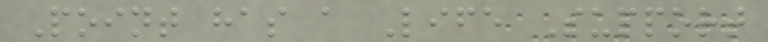Point has a Life Support
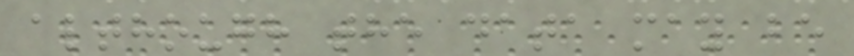although the data may be
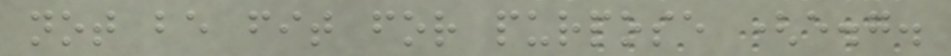not be fit for purpose (e.g.
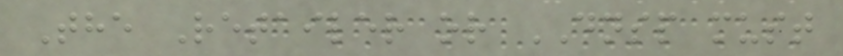The Retailer or DNSP must
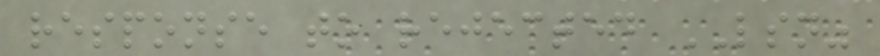response to rejected LSN"
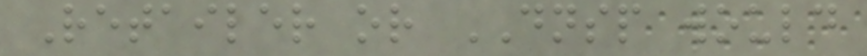Retailer or DNSP would
